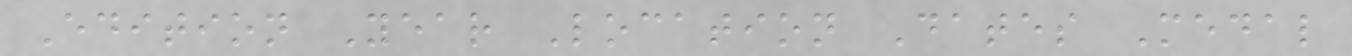Edition Year Location Dates Medal
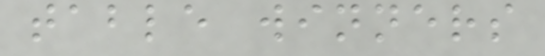table winners
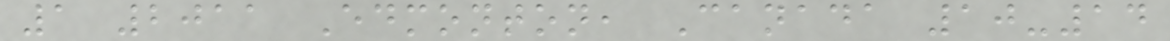1 2011 Edmonton, Canada 10-14
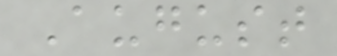August
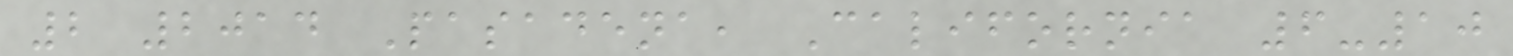2 2014 Pasadena, California 6-10
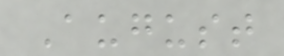August
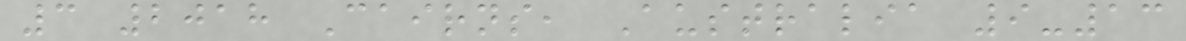3 2018 Cairns, Australia 9-13
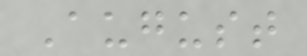August
